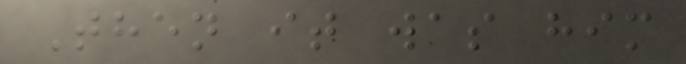Then it was him
